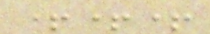+++
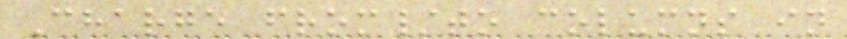Charge from/to columns in
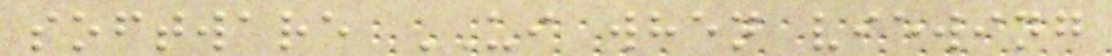software UI when viewing
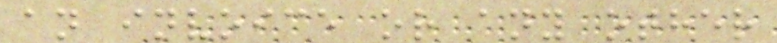an invoice or any other
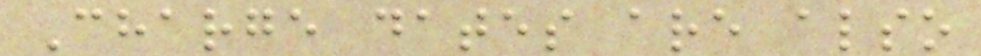Charge dates are also
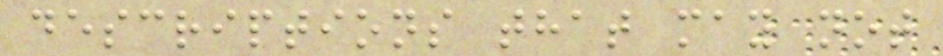descriptions that may not
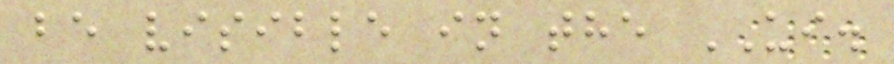be visible in the UI.
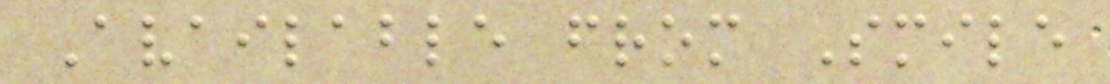Available from Smile
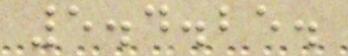5.4.25.
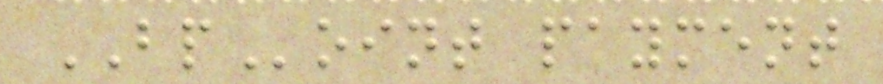BPoint payment
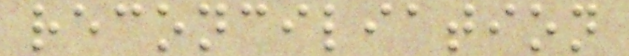reconciliation
